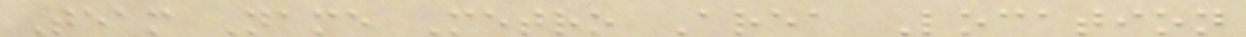Team Name Metro Area Location
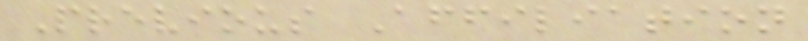Previous Affiliation
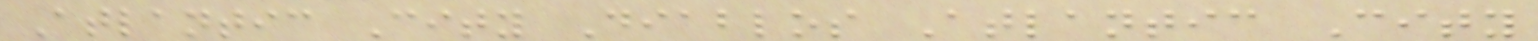Atlantic City Diablos Atlantic City
